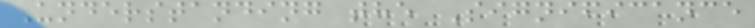Understanding the Significance
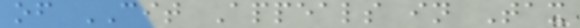of CIT Appeals in Tax
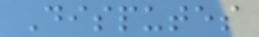Disputes
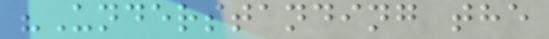"Understanding the
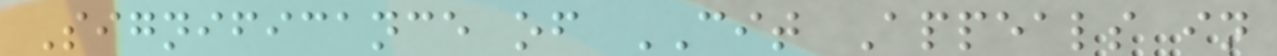Significance of CIT Appeals in
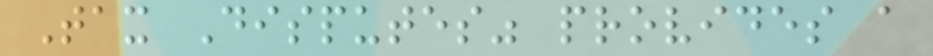Tax Disputes" provides a
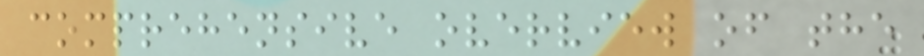comprehensive overview of the
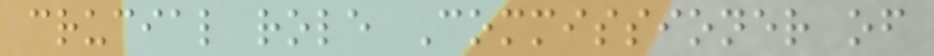crucial role Commissioner of
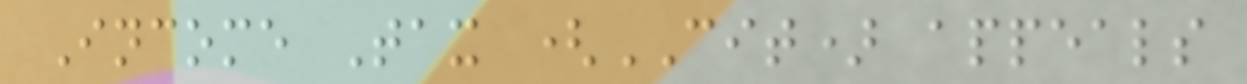Income Tax (CIT) appeals
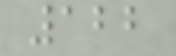122
